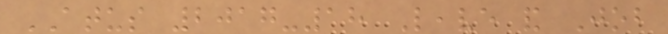ATUS 2017-18 Leave and Job
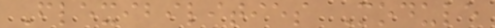Flexibilities Module
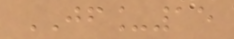JF_15
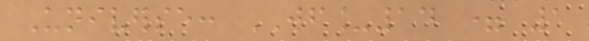Universe: JF_14 = 1
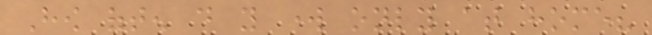How often do you work only at home?
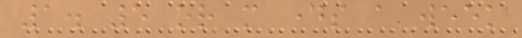1. 5 or more days a week
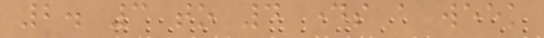2. 3 to 4 days a week
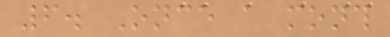6. Once a month
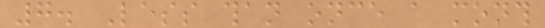7. Less than once a month
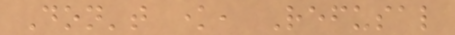Don't know, Refusal
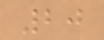20
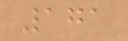171
